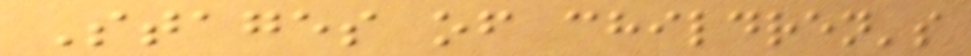Stages of children's
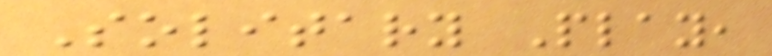Solitary Play,
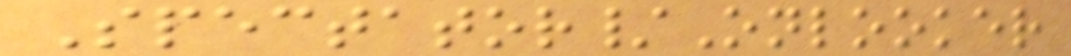Spectator/Onlooker
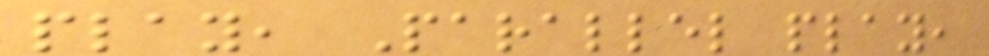play, Parallel play,
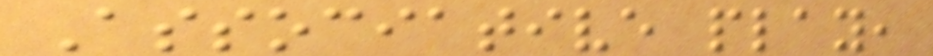Associative play,
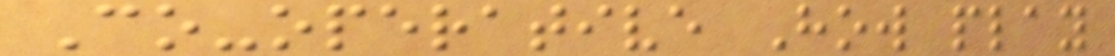Co-operative How play
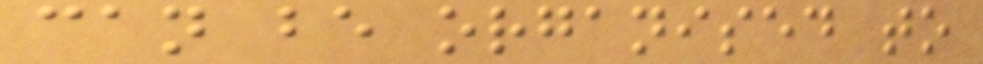can be organised to
